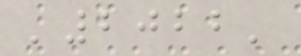'2022'
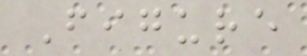Figure
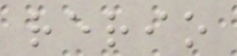rerio
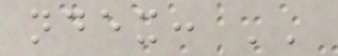ndex: ''
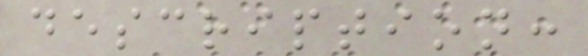description:
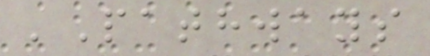'Pathways
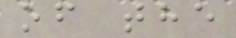of the
